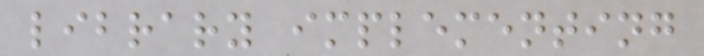library implementing
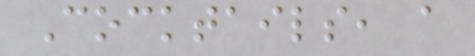Cocktails, a
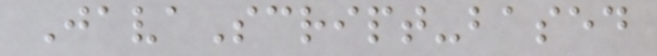JavaScript-based
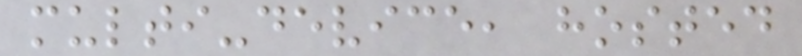multi-device, hosted
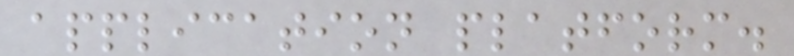application platform.
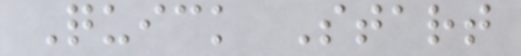Quick Start
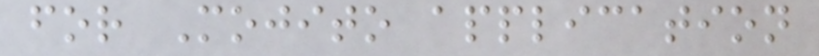for Mojito application
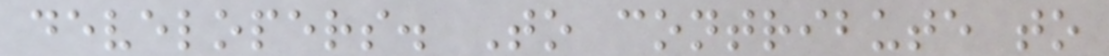developers. To contribute to
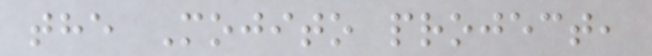the Mojito project,
